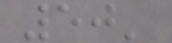50'
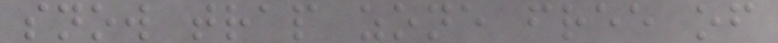snow trap zone free of
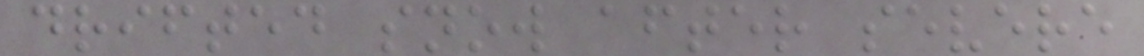drifted snow after severe
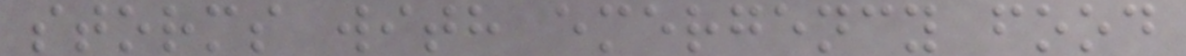storms with emergency food
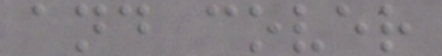and cover
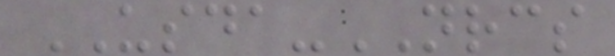USDA-NRCS
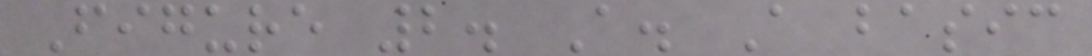Figure 2. A. A basic
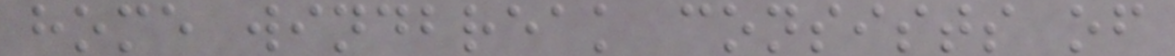home windbreak consists of
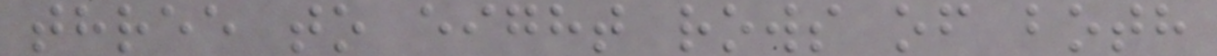three to eight rows of both
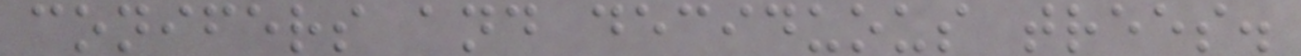conifers and deciduous trees.
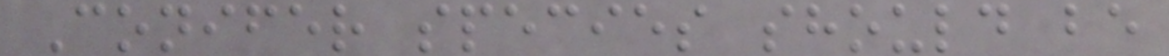Conifer species should be
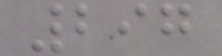297
